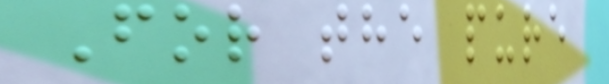For the pure
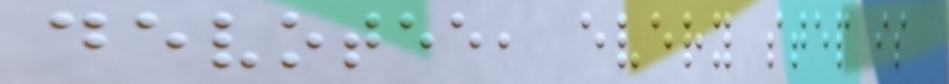devotee, every step is
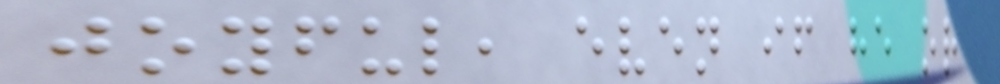joyful, even if he or
